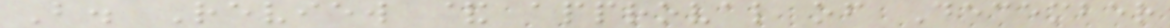B. Review & approval of December
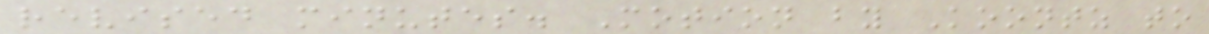revised minutes. Motion by Koontz to
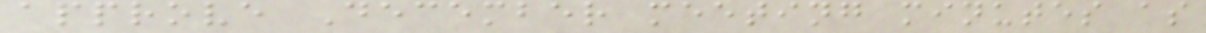approve December meeting minutes as
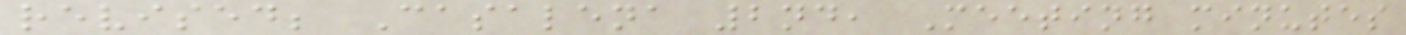revised; Casalena 2nd, Meeting minutes
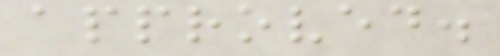approved.
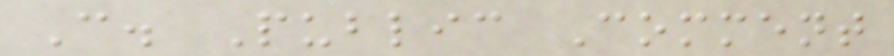C. Public Comment
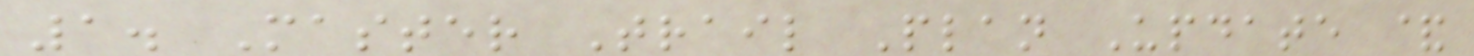1. Master Trail Plan Update &
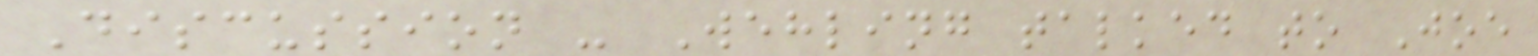Discussion - Wehling talked to Joe
